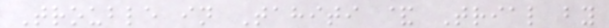Trouble in Tahiti & Trial by
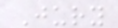Jury
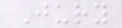Jury
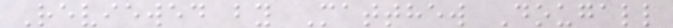Reviewed by Matthew Dougall
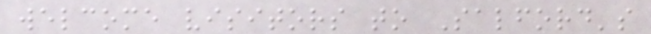welcome visitors to Salford's
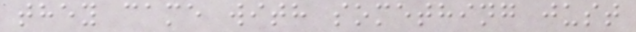they came with something just
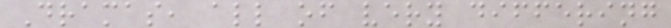Dramas, all of very differing
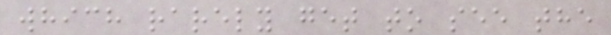which rarely get to see the
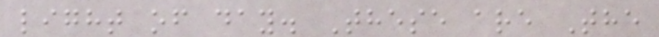light of day. These are The
